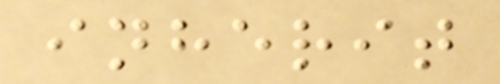inherit
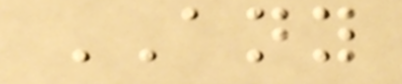ANY
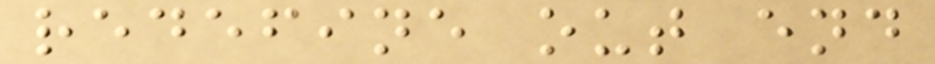redefine out end
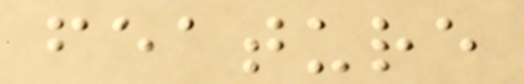feature
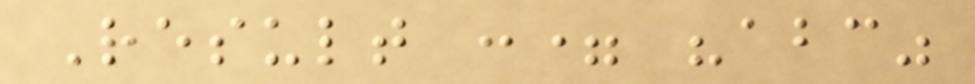Result := "abc"
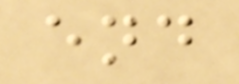end
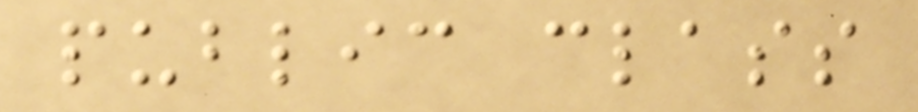public class
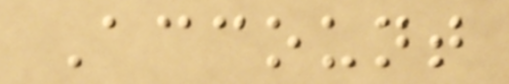Account
